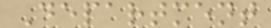Department
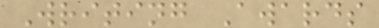Writing Awards
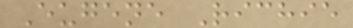Eugene Richie
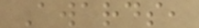Awards,
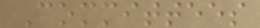Committees
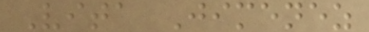Vita Jimenez
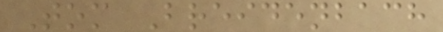Tom Breidenbach
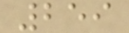259
